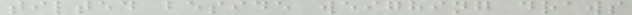tilted beside weighing draws
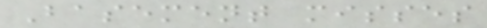Basement misses
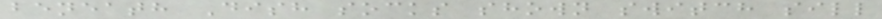beneath Dish socks shown switch sill
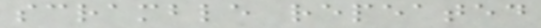scramble repeated
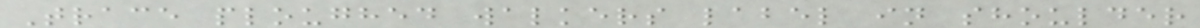Trace ploughed walkers label in shoulder
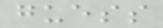guess
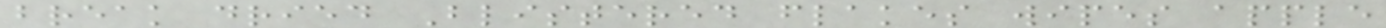break dried Blistered flakes wipes apple
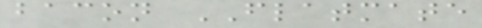bacon FLATMATE
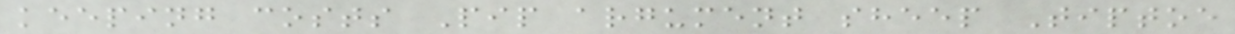keeping costs Pip argument sheep Tiptoe
